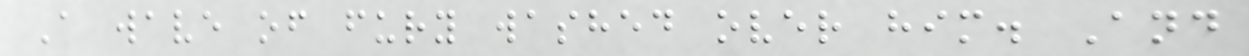A wave of fury washed over him. And
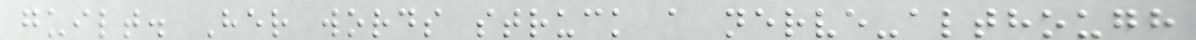guilt. Her words struck a nerve-although
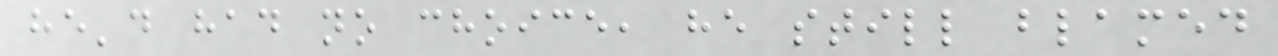he'd had no choice, he still blamed
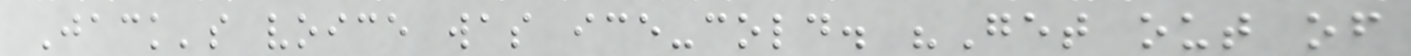Jack's voice was ice-cold. "Get out of
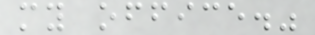my office."
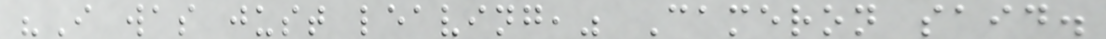"I was just leaving," Cameron said.
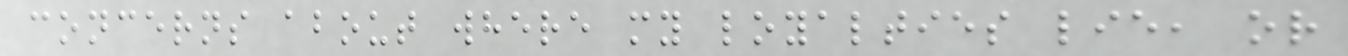concerns about where my loyalties lie, or
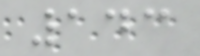143
